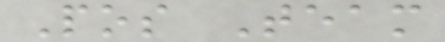Pos Team
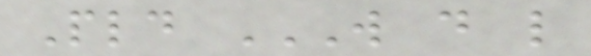Pld W D L
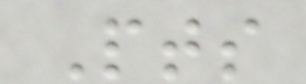Pts
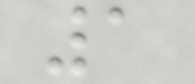1
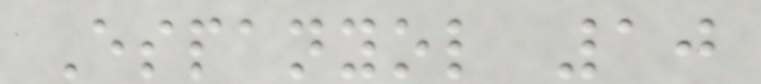Espanyol 10
